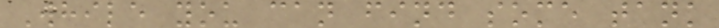While you can find some tank
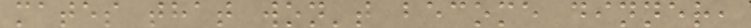mates that won't become dinner,
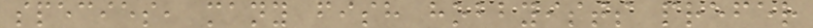species, many fish hobbyists prefer
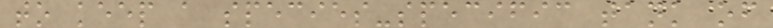to keep a species-specific tank of
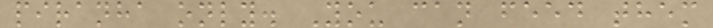piranha only. You can feed them
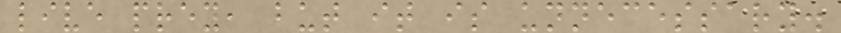live prey, but it is unnecessary.
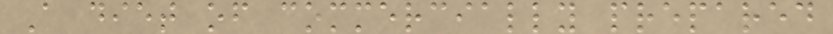A diet of commercially prepared
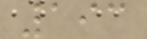193
